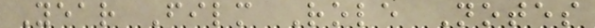Year Film Role Notes
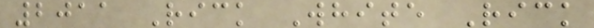2011 Rick White Rick
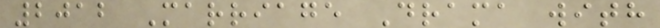2012 Marriage Drama with
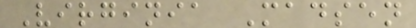Virginia Madsen
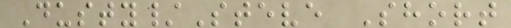Dusty/Steve Short
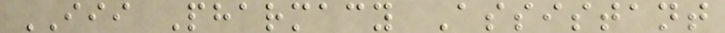III Pharmacy Assistant
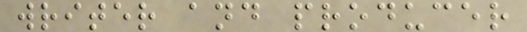writer and producer
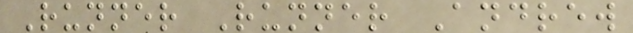Runner Runner Andrew
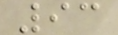93
